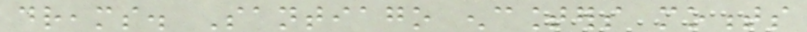dreams. Santiago encounters moments
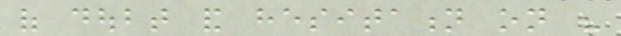of doubt and hesitation on his
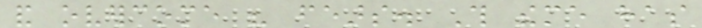and overcome his fears. This theme has
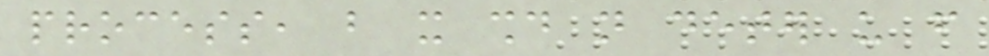process, but it should not deter us from
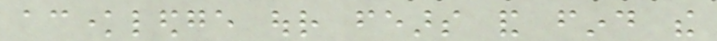acknowledge our fears and find the
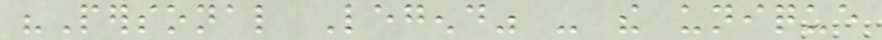"Personal Legend" - the unique
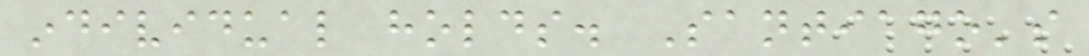individual holds. Santiago's
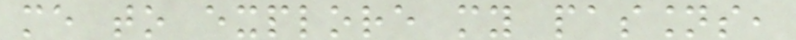me to explore my passions,
